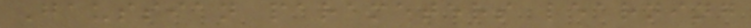Gaussian parameters learning
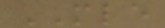MLE
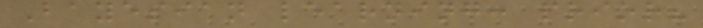Bayesian learning: prior?
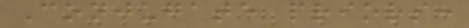Conjugate priors:
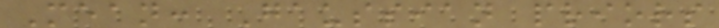Mean: Gaussian priors
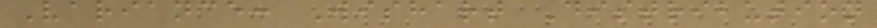Variance: Wishart Distribution
